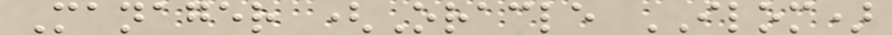Manager (Oracle ILOM)
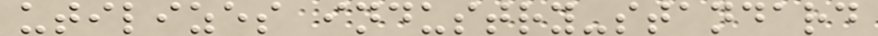utilizes industry-standard
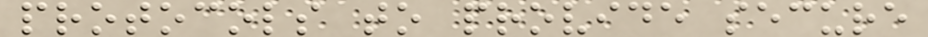protocols to provide secure
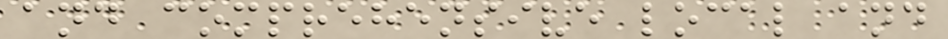and comprehensive local and
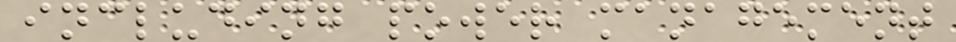including power management
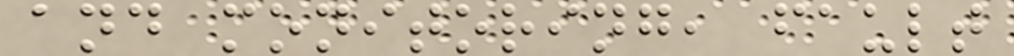and monitoring, fault
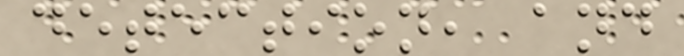detection, and
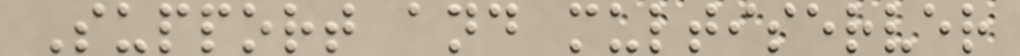Support and multiserver
